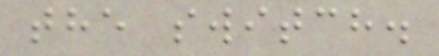the switch.
